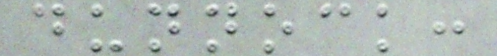dunnock:
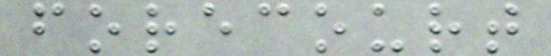forecourt
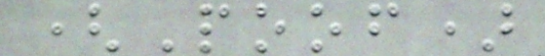(Poof)
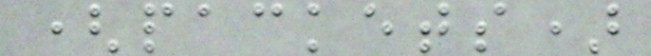(packets)
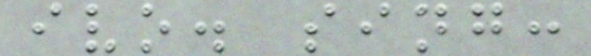ivo. sing:
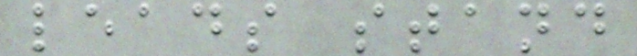leads stand
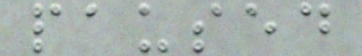paused
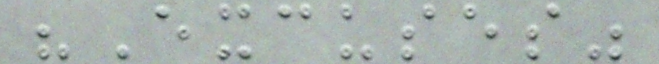"Excuses"
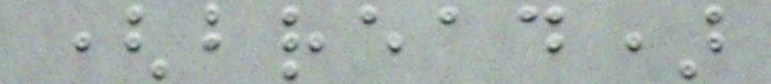(bread)
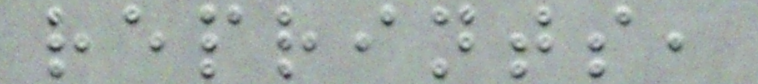reprints,
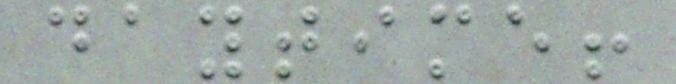daytime!
